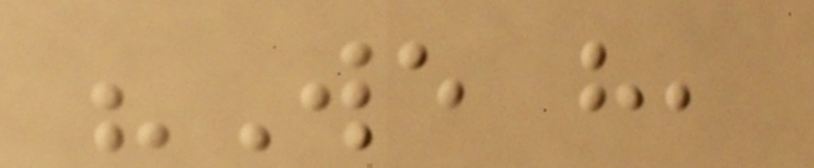"We have,
